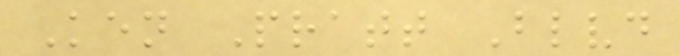Ken Pratt Blvd
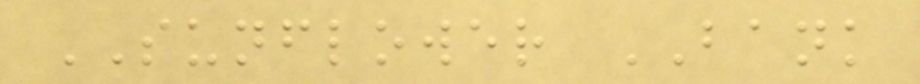SUNFLOWER BANK
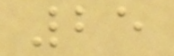25
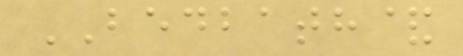BEDBATH&
